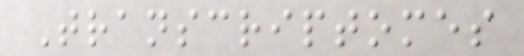Transcriptomes
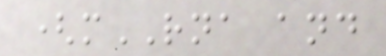(mRNA and
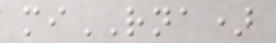miRNA)
